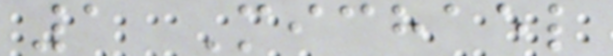1 Michael
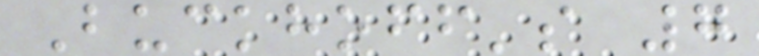Buckhoff's 7
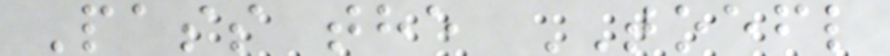Pass the TOEFL
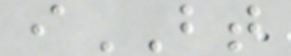iBT
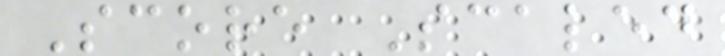Score Scaled
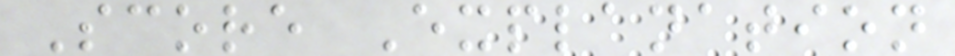Score Explanation
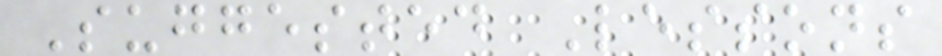Suggested Lessons
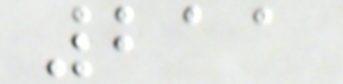211
